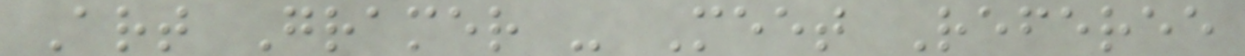Art Gramer - Meet Referee
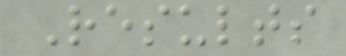Results
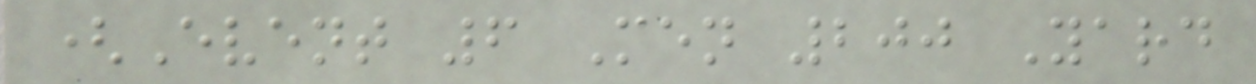(Event 6 Men 200 Yard
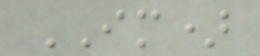IM)
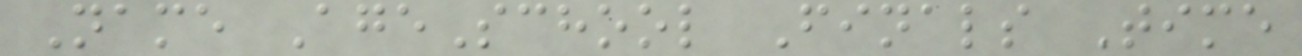Name AgeSchool Finals Time
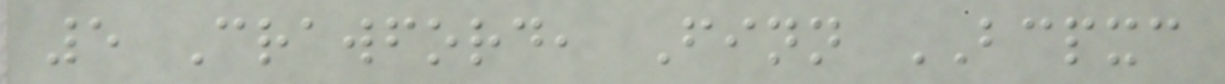5 Crawford, Finn BCPXC
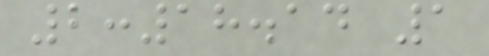2:18.14 1
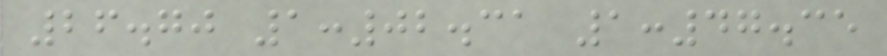26.70 1:02.31 1:47.35
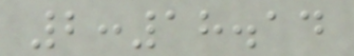2:18.14
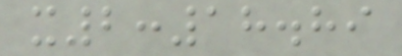x2:18.89
